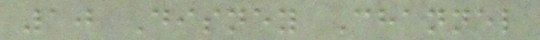10 Disney Channel
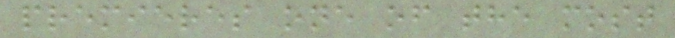premieres one of the most
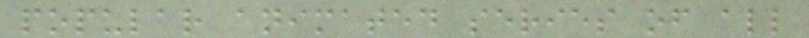popular animated series of all
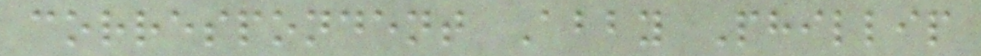correspondent Abby Phillip
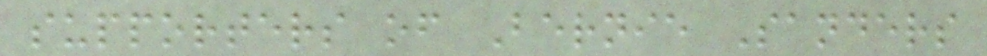supporters of Bernie Sanders
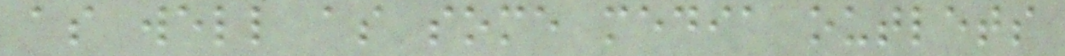as well as some media outlets
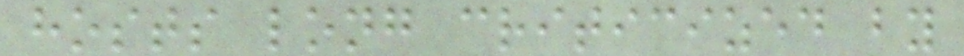hosts long criticized by
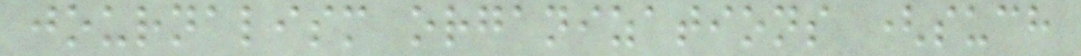journalism organizations (such
